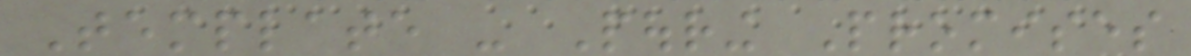Template - Pouring Promises
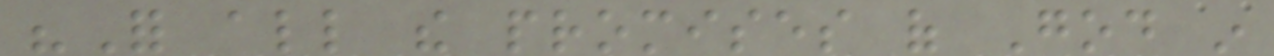"For all the promises of God in
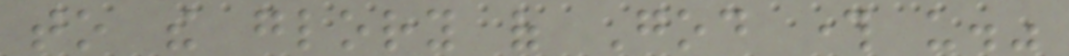to the glory of God through us."
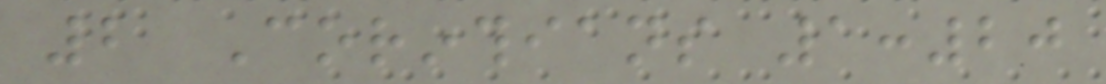2 Corinthians 1:20
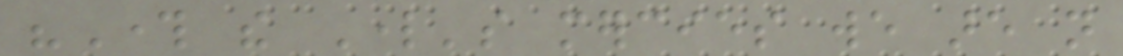"Through the Lord's mercies we are not
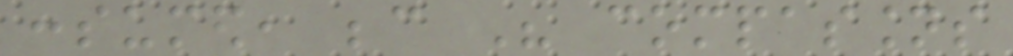consumed, because His compassions
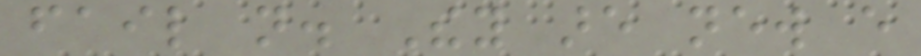fail not. They are new every
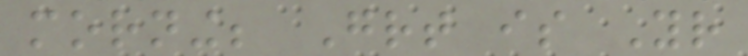morning; Great is Your
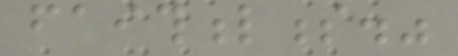faithfulness."
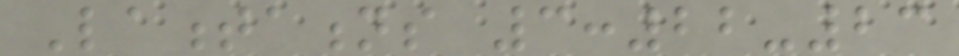Lamentations 3:22-23
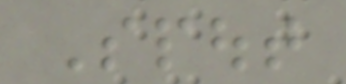Spout
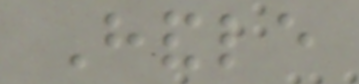Handle
